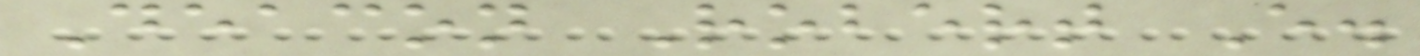Deacon Robert E.
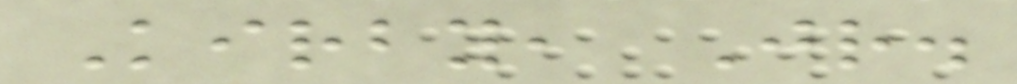Kirby, Jr.
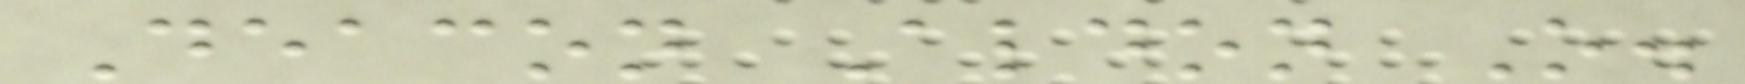Deacon Aldon O.
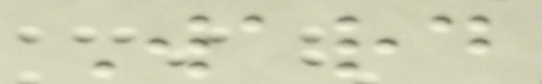Ward
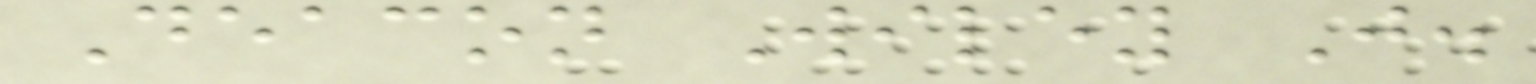Deacon Wiley J.
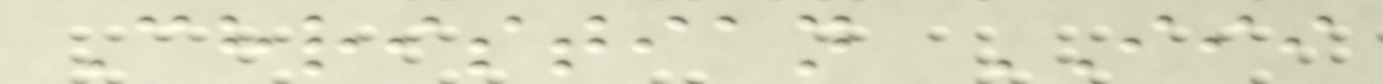Christian III
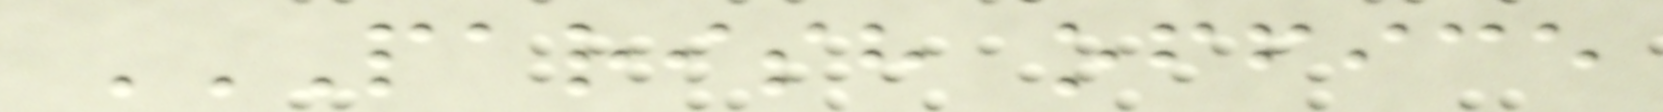PARISH OFFICE
